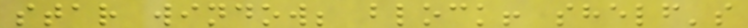star window; block! shelf's
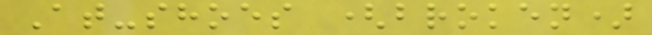At-shoes (broken)
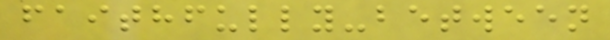faithfully-between
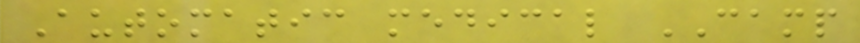Automatic medical CAMP
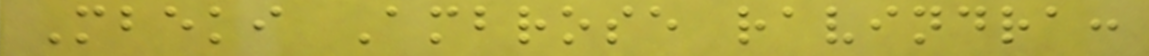Mbeki Ambrose ravindra:
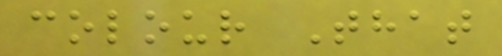colour That
